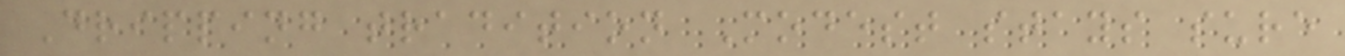Dripping tradition Modest stays sure
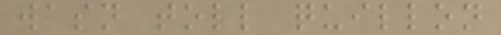wasn toll quillon
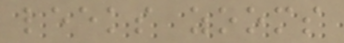leeks zooms
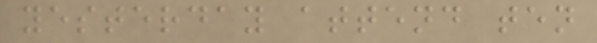yesterday attend ten
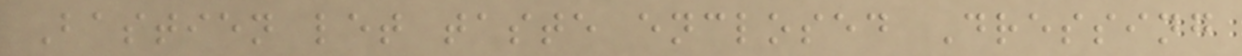Bastien let taste enclosed Dressing
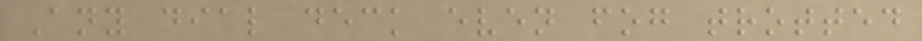Any dial deck even fog trotted
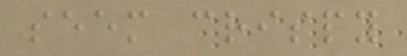seem crispy
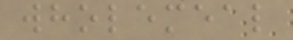wholemeal
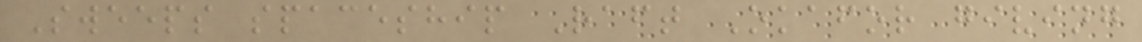Sweeps spaceship Raft Okafor giving
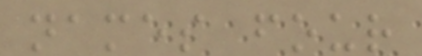names four
